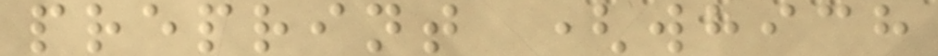preprint (which
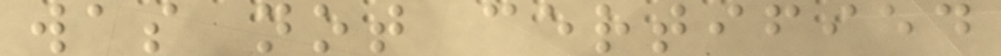was not certified
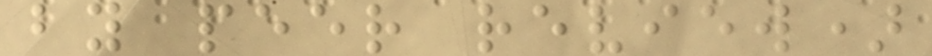by peer review)
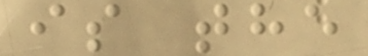is the
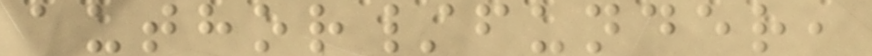author/funder,
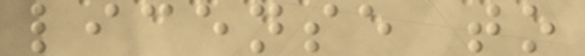license to
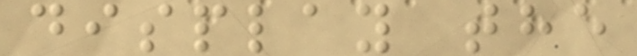display the
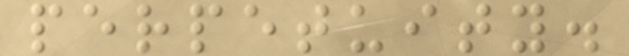perpetuity.
